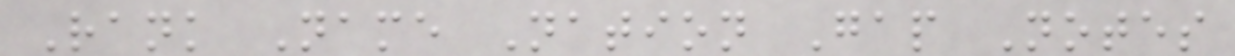Rank Name Nation Gap Notes
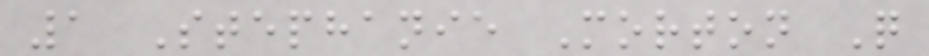1 Stephanie Morton Q
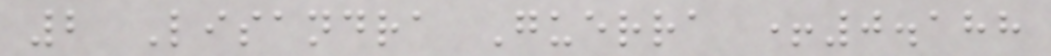2 Lisandra Guerra +0.188
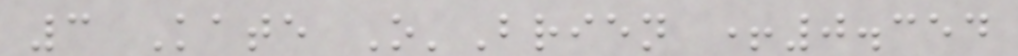3 Kate O'Brien +0.354
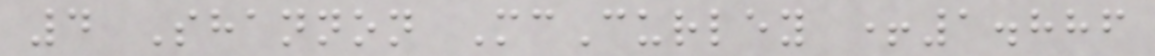4 Shannon McCurley +1.886
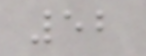52
